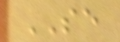SE
